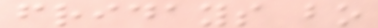fridays bo
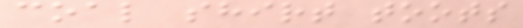coal shirt toots
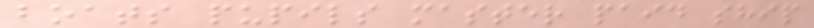boats pupils master paid ship
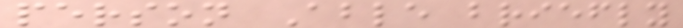person Able briefly
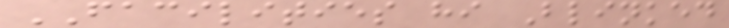FACILITIES hi Blinked
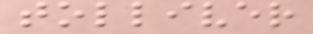tolliver
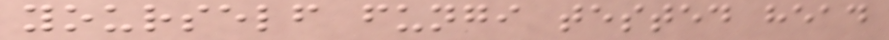yourself fungi tested head
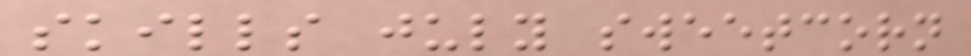skills july sweetcorn
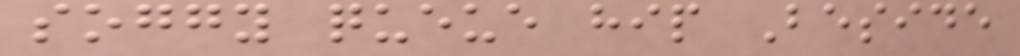soggy queue hip Beside
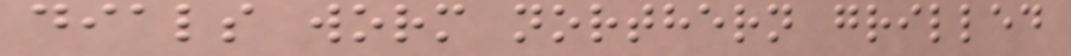dials worm northern grilled
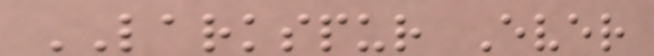LARKSPUR Ever
